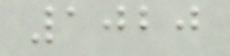1020
